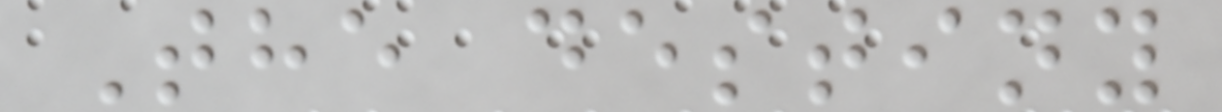The destiny
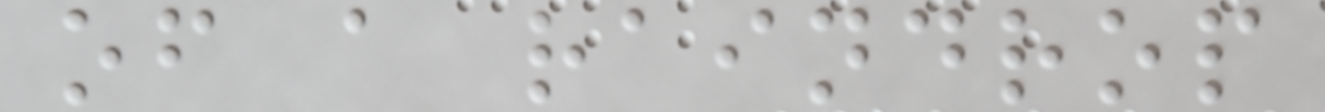of a raindrop
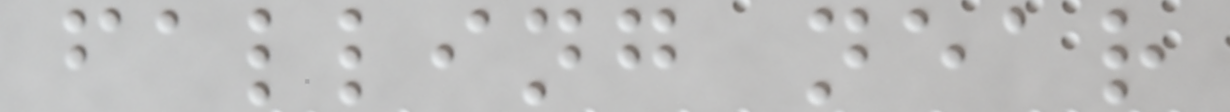falling near
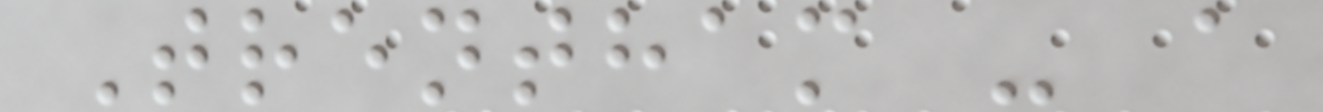Trentham - a
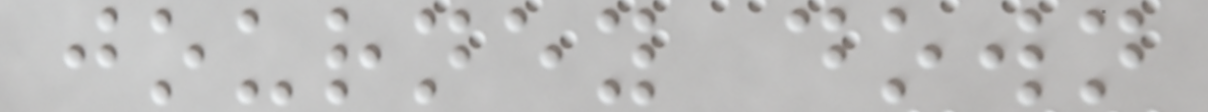journey down
